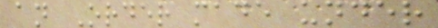an Order made under
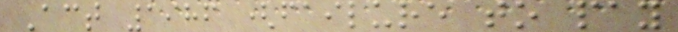Act 1986 (failure to pay
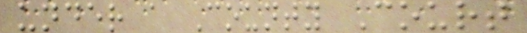under a County Court
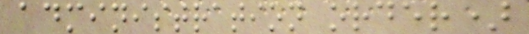administration order)
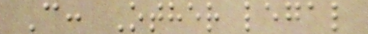C: Other legal
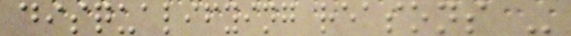disqualifying reasons -
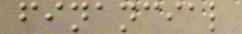financial
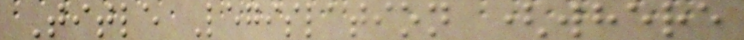Title Legislation (where
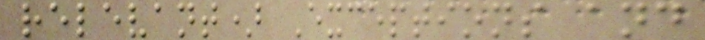relevant) Exceptions and
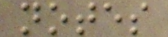notes
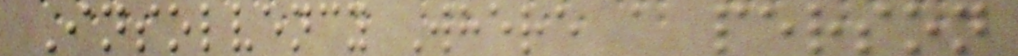Insolvency Where a person
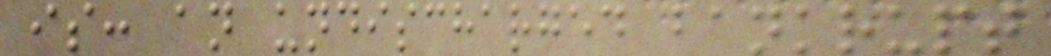is: an undischarged bankrupt
